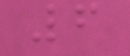6
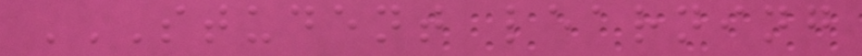STUDENT LEARNING
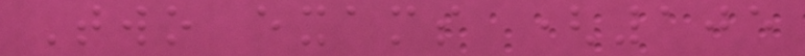Two exams (105
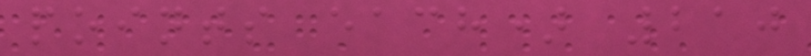points each) 210
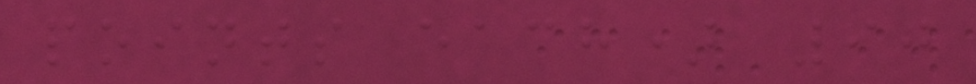points each) 90
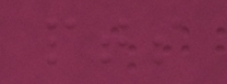pts
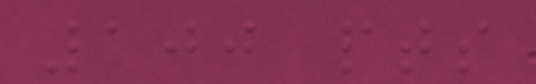100 pts
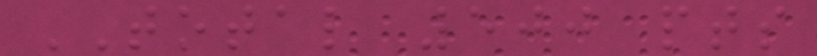TOTAL 500 pts
